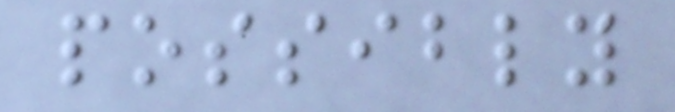possibly
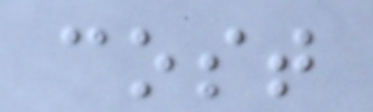cost
